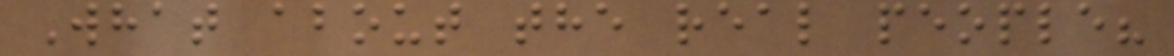What about the real people?
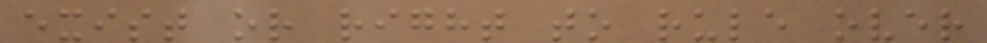exist or right to rule over
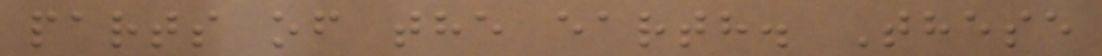parts of the earth. These
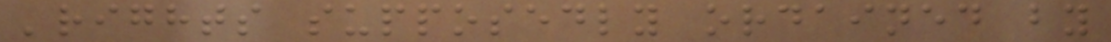'rights supposedly ordained by
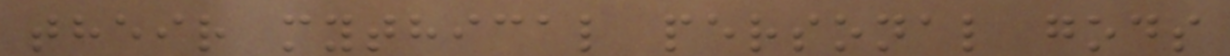their mythical personal gods
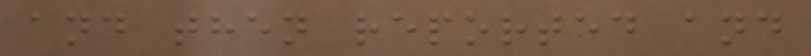and then reported and
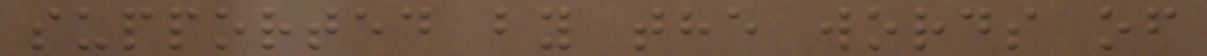supported by the words of
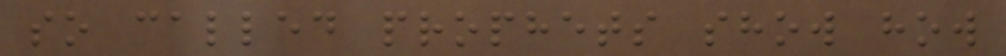so called prophets show how
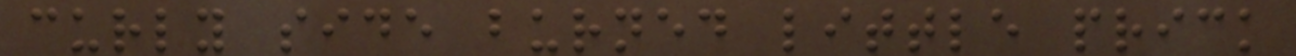curly side burned little prick
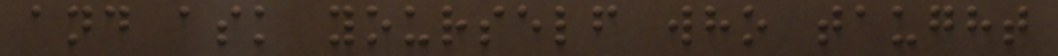and ask yourself who taught
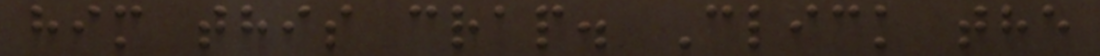him this crap. Click the
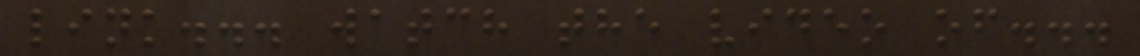link... watch the video of...
